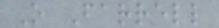O Farrell
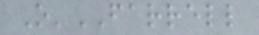O'FARRELL
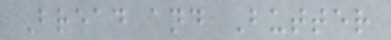Bread and Butter
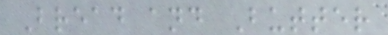Bread and Butter
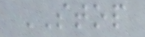STOP
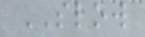SLOW
